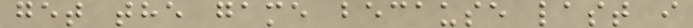get the game because last i
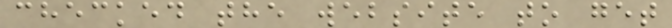checked the website to get
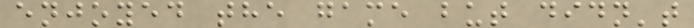enjoyed the game but didn't
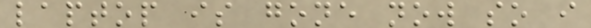laptop is gone now so i
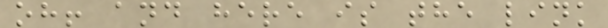oh! and here is the link
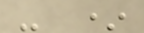- *
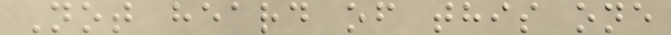Not heard of this one
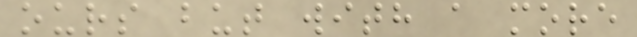ours but with a more
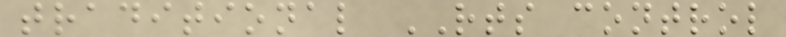traditional RTS control
